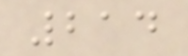214
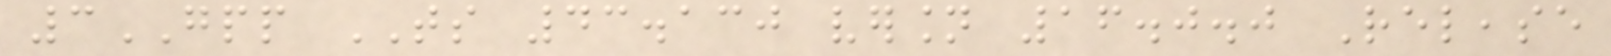3GPP TS 43.130 version 16.0.0 Release
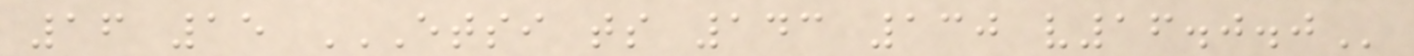16 15 ETSI TS 143 130 V16.0.0
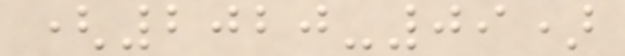(2020-09)
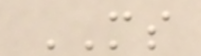MS
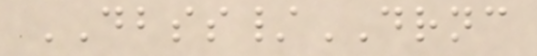DBSS/DRNC
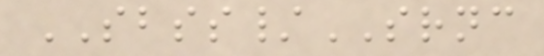SBSS/SRNC
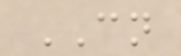CN
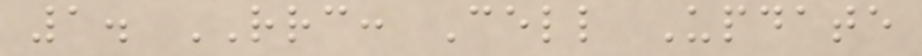1. RRC: Cell Update
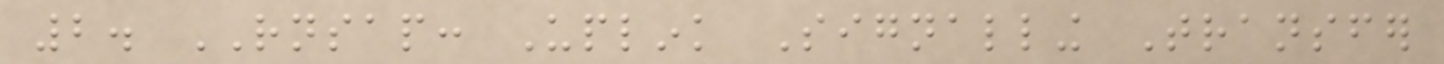2. RNSAP: Uplink Signalling Transfer
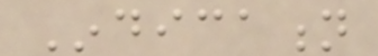Indication
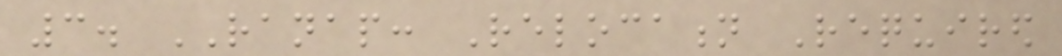3. RANAP: Relocation Required
